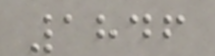1846
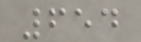654
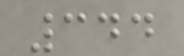344
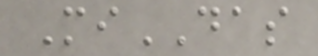MiDAS
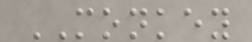MONKEY
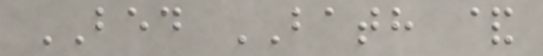BED BATH &
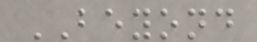BEYOND
